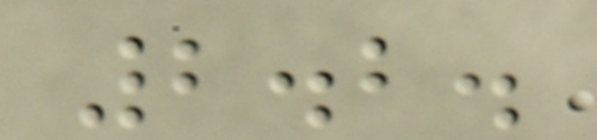2.2.
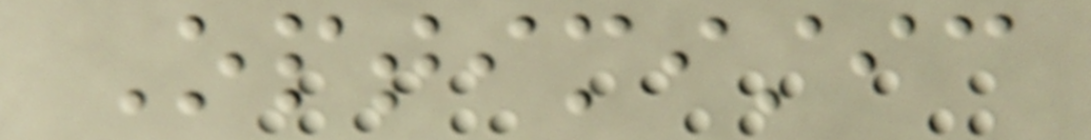Optimistic
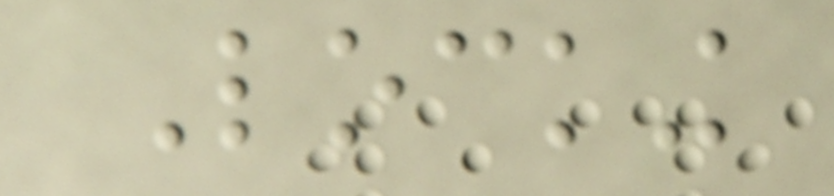Locking
